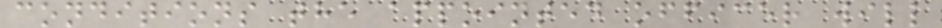conditions the appointed officer will
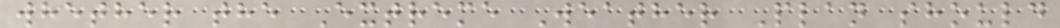whether the Extreme Weather Plan should
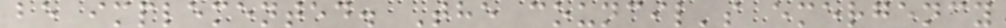be implemented. The council's emergency
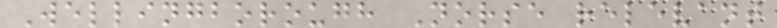Wellingborough Norse relevant
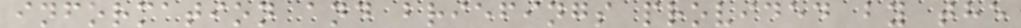information and briefings provided by the
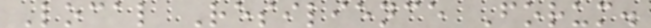Local Resilience Forum.
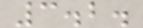3.2.
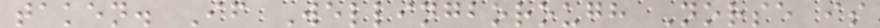taken. If Wellingborough Norse is
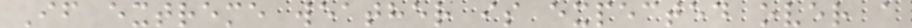If extreme weather is expected over a
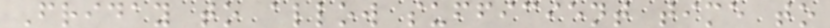Friday to allow sufficient time to
